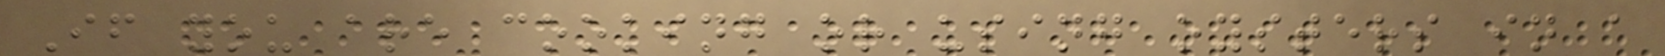If you are cooking or using oysters in a
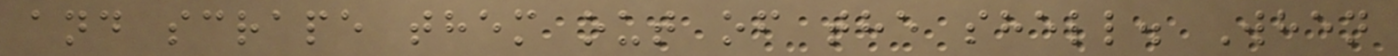and scrape them out of the shell. When
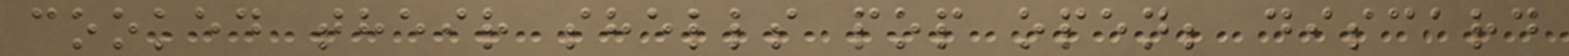cooked their shells pop open; discard
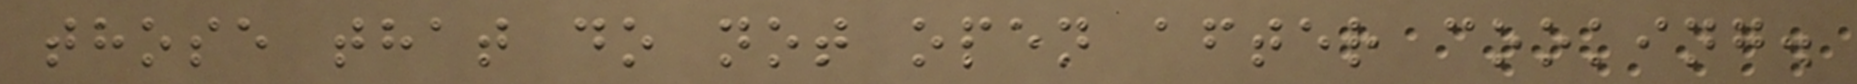those that do not open after cooking.
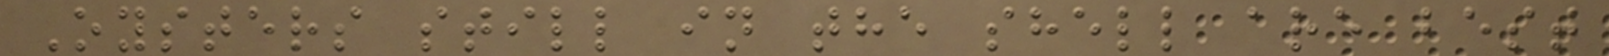Oysters still in the shell are best
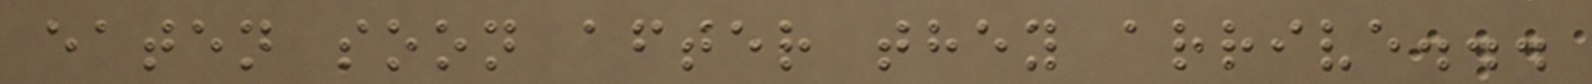eaten soon after they arrive...
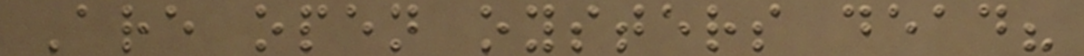Are open oysters dead?
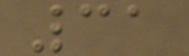31
